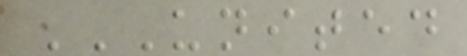UNITED
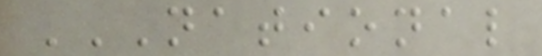NATIONAL
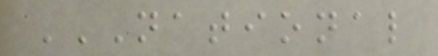NATIONAL
